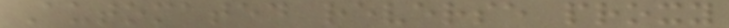Automated reverse proxy
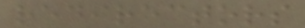redirectors
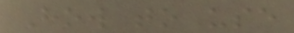How to use
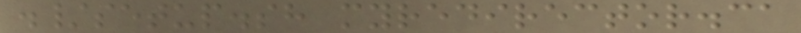./setup.sh myredirector.ca
